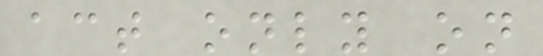act only on
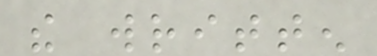the written
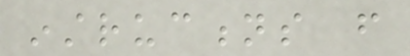instructions from
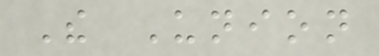The Union
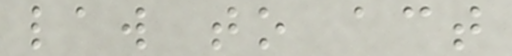law to act
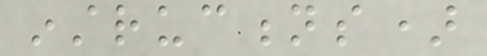instructions)
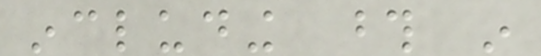including those in
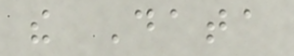the Data
